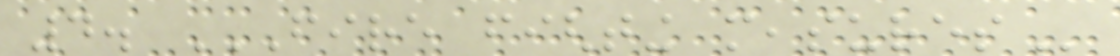4. FIRE FIGHTING MEASURES
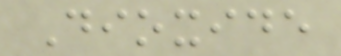Dioxide
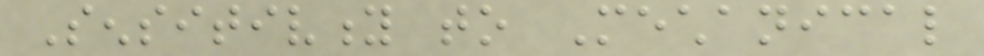Sensitivity to Mechanical
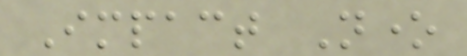Impact None
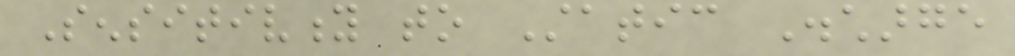Sensitivity to Static Discharge
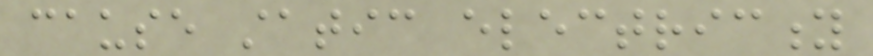cause static electricity
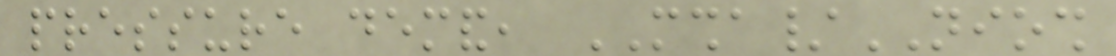pressure demand, MSHA/NIOSH
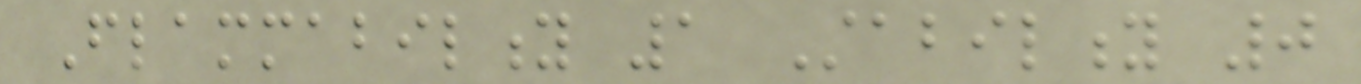Flammability 1 Stability 0
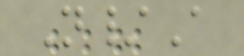N/A
